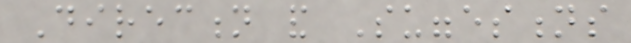Direction and Suggestions
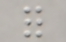for
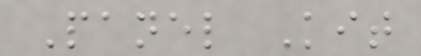Panel Kit
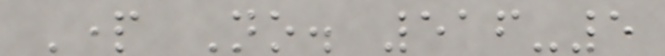Part No. 516-5
